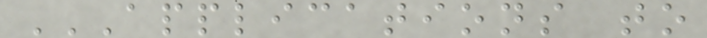APPLICATIONS TO
